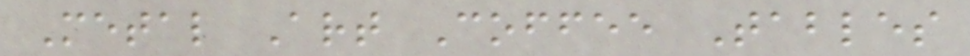Metal Art Coffee Tables
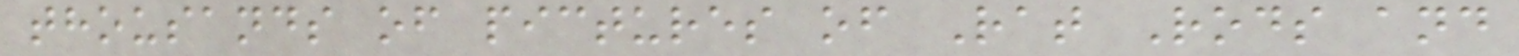thousands of pictures of Rat Rods and
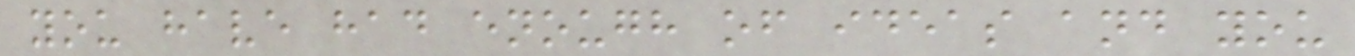you have had enough of ideas and you
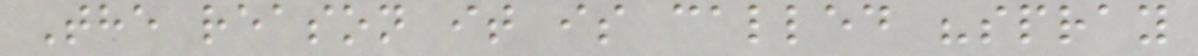The reason it is called "spray
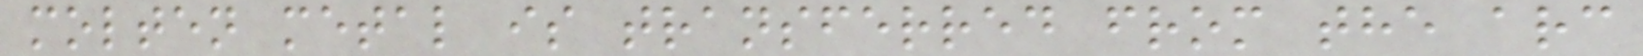molten metal is transferred from the arc
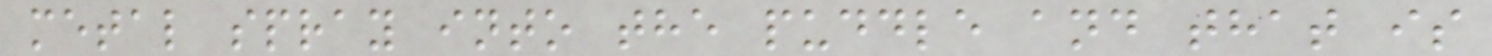metal spray into the puddle and that is
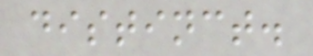distinct.
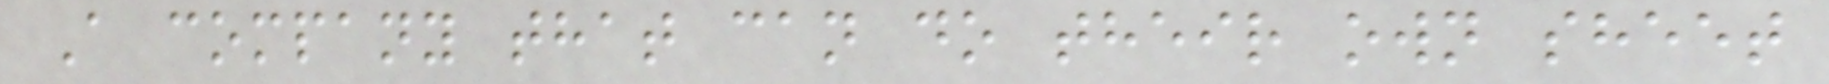A company that can do their own sheet
